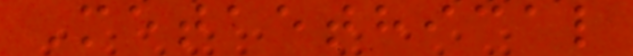Metaethical
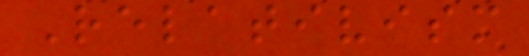Relativism
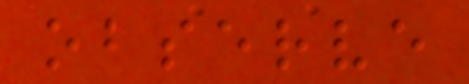observe
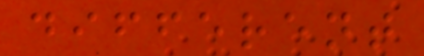different
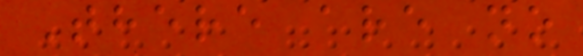There are no
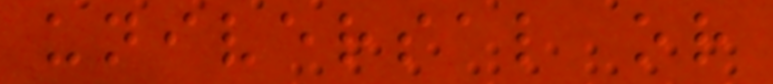universal or
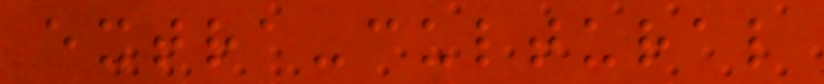extra-cultural
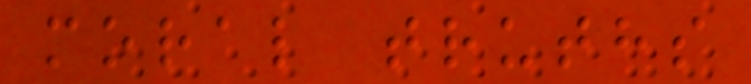moral truths
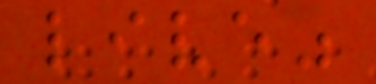live"
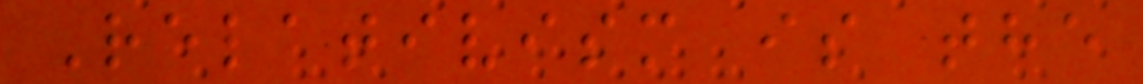Relativism is the
